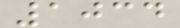1034
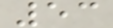53
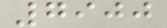7900
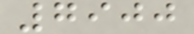7900
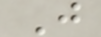J
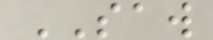SAW
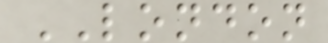LONDON
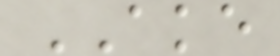AKE
